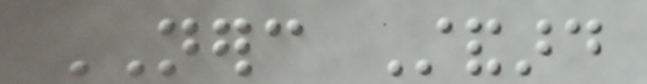NERC Standard
